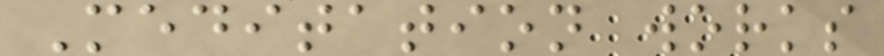Meditation works
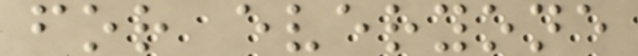for everyone
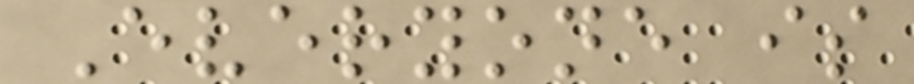Everyone is
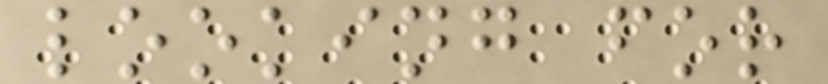looking for
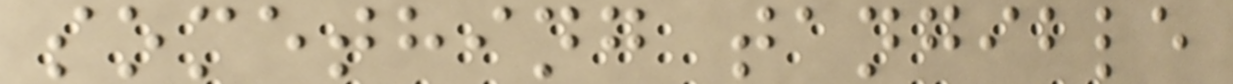something tangible
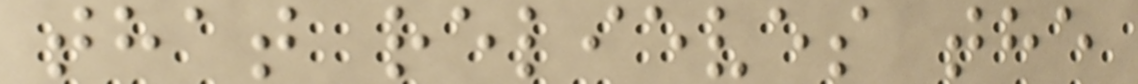that relieves the
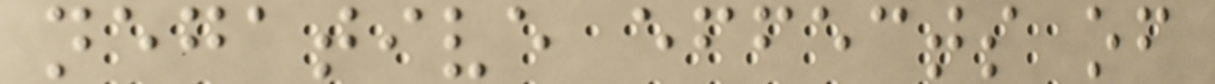negative effects of
